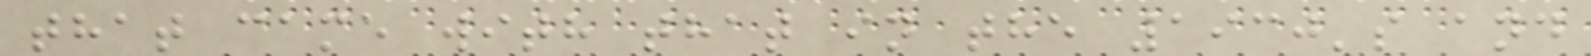that came with that in the 1930's and
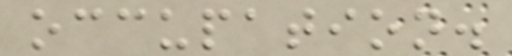occupation.
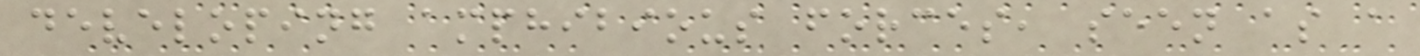developing amphibious forces, seen as a
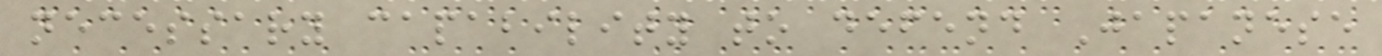necessary capability to defend Japanese
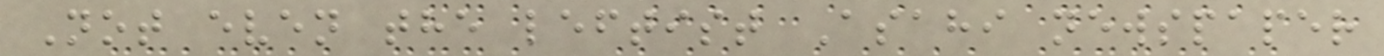Not even the leftist Asahi newspaper
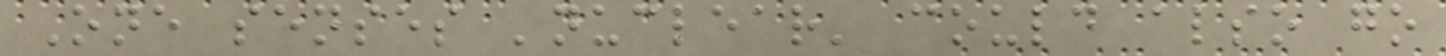One senses 'nuclear' could also go
